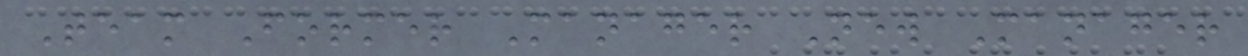Team Former Manager New Manager
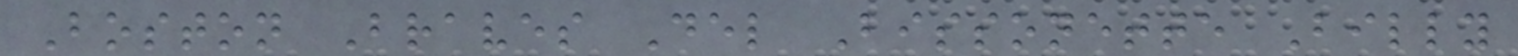Boston Braves Del Bissonette Billy
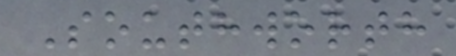Southworth
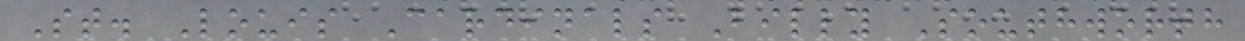St. Louis Cardinals Billy Southworth
